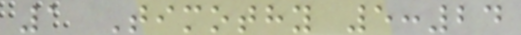1 Timothy 5:24
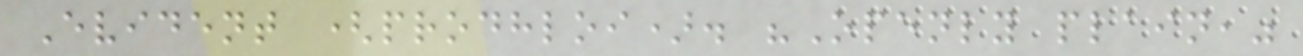Evident (prodhloi). "Openly plain,"
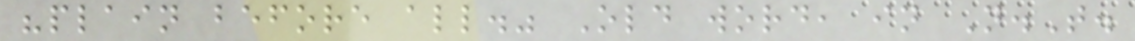"plain before all." Old word, in N.T.
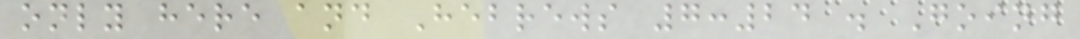only here and Hebrews 7:24 . Going
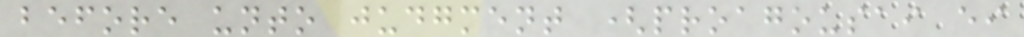before unto judgment (proagousai ei
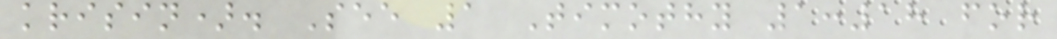krisin). See 1 Timothy 1:18 for
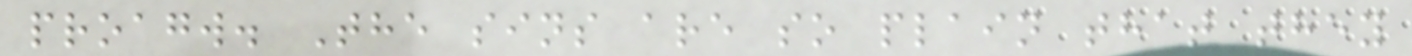proagw. The sins are so plain that they
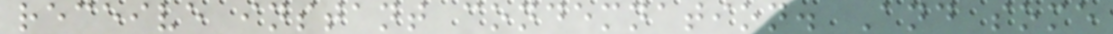receive instant condemnation. And some
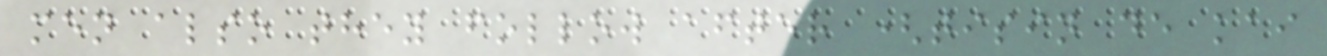men also they follow after (tisin de kai
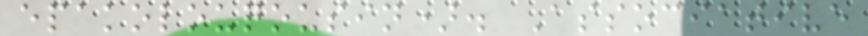epakolouqousin). Associative
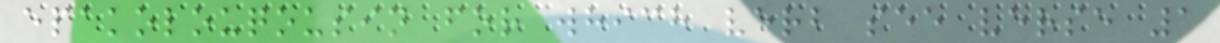epakolouqousin for which verb see verse 1
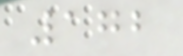172
